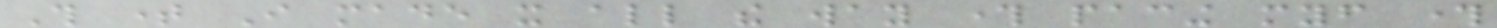This time I made it all the way through pacing myself through
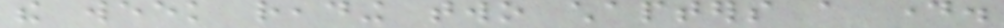the week reading two chapters a day.
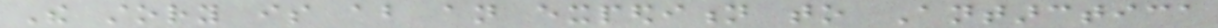The story is about an expedition to Antarctica
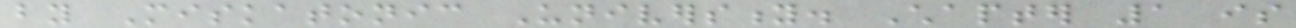by Miskatonic University. Chapter 1 is
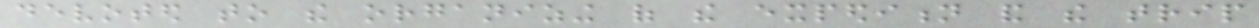devoted to the organizing of the expedition and the trip
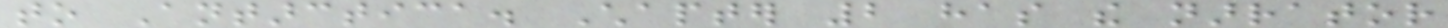to Antarctica. Chapter 2 has the narrator
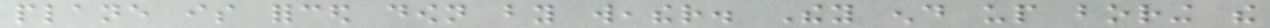plane is forced down by weather. They end up boring the
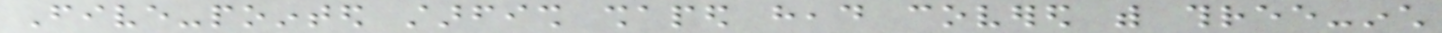Five-pointed starfish shaped head covered with three-inch
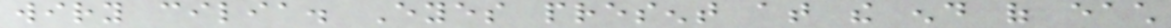wiry cilia. Eyes present at the end of each
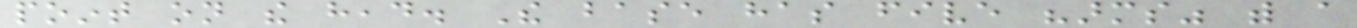point on the head. The base has five "arms" with a
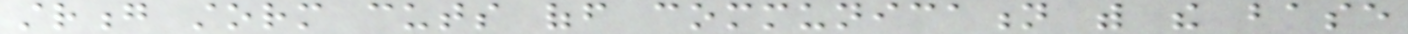strong storm cuts off communication with the base
